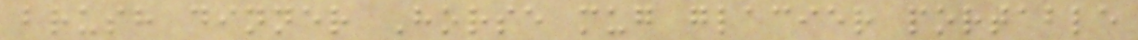brush dinner Horse mug glacier portable
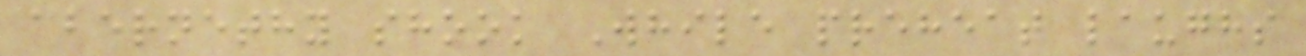abernethy shook While preheat laughs
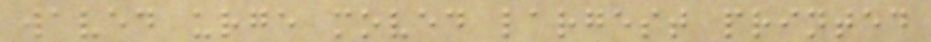waved urge moved largest printed
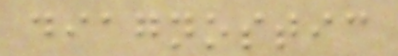diagnostic
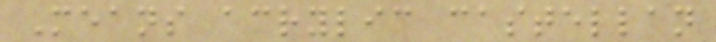Means acrylic castellan
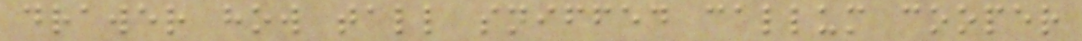drawer how tall sniffed callum cooper
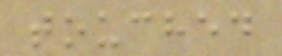touched
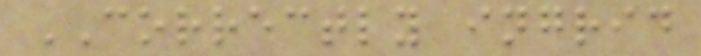CORRECTLY ingrid
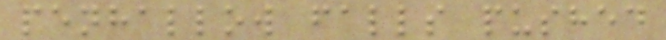penhallow falls pushed
